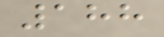188
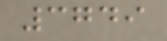3749
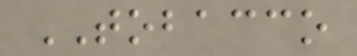TOBACCO
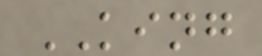KING
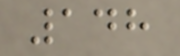148
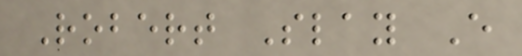Robert Slay E
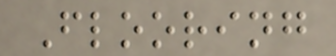Flooring
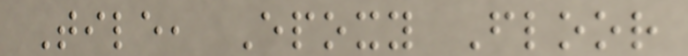Tile, Epoxy Floor
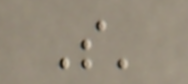S'
